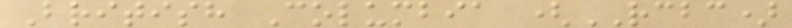British Columbia (RCBC)
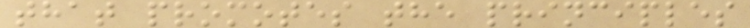that promotes the principles
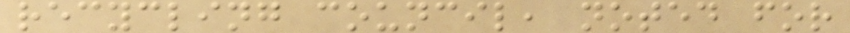recycling council, noted for
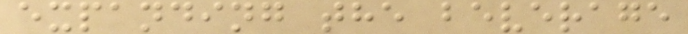expanding the beverage
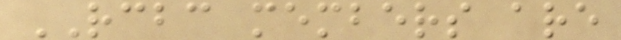RCBC members are
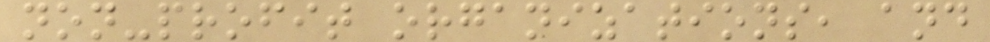non-profit organizations, and
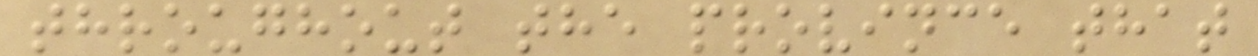throughout the province that
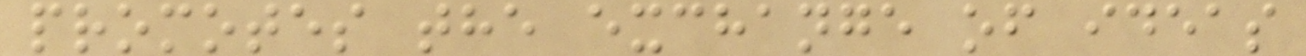promotes the exchange of ideas
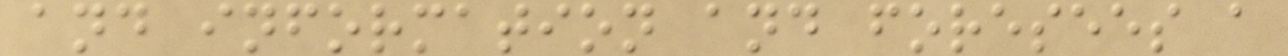and information and foresees a
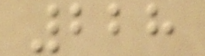228
